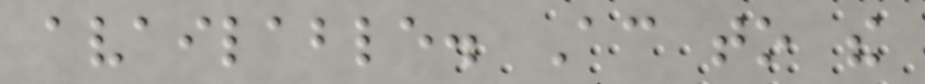available. According to the
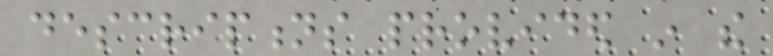descriptions provided in the
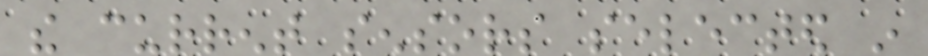the current sensors selected in
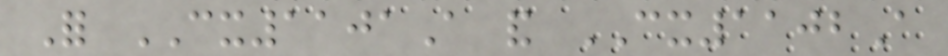For CX1101A and CX1102A
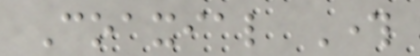Coaxial Through
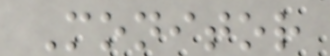Monitor
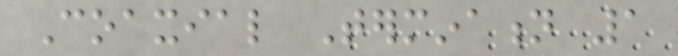Coaxial Termination 1
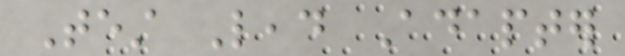Test Lead Adapter
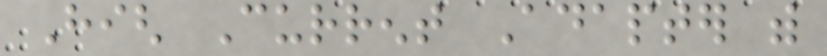High Current Adapter with
